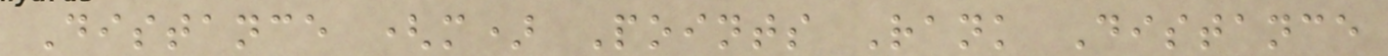Distance (m) Points Rank Distance
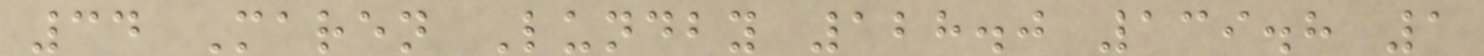34 Maren Lundby 128.0 139.8 1
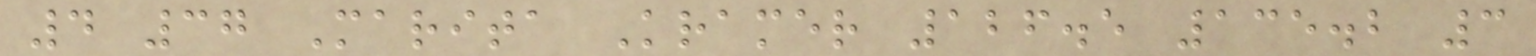4 37 Marita Kramer 126.5 135.2 3
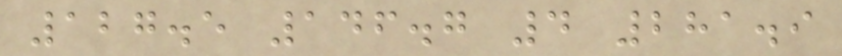127.5 146.7 4 281.9
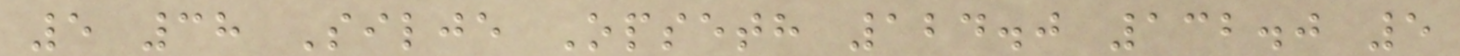5 38 Silje Opseth 124.0 132.0 5
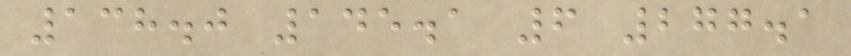138.0 145.1 6 277.1
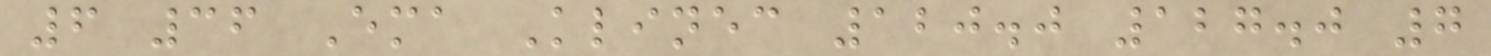6 36 Ema Klinec 120.0 127.0 7
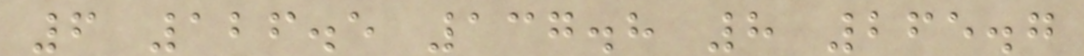6 126.5 137.8 8 265.7
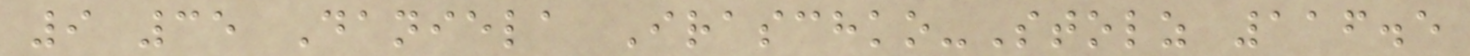9 35 Daniela Iraschko-Stolz 116.5
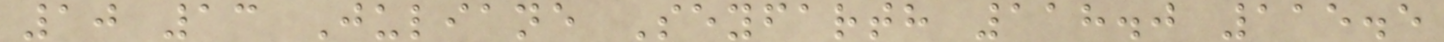10 13 Juliane Seyfarth 118.0 115.5
